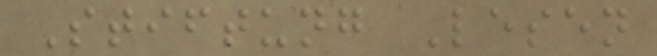Stiftung Lesen
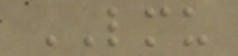LMU
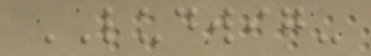LUDWIG-
